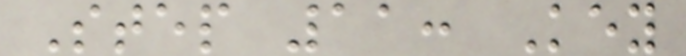Step 11: Key
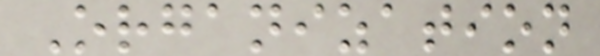Organization
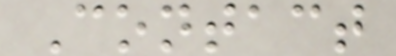Contact
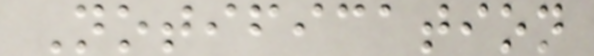Notification
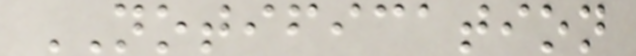NOTIFICATION
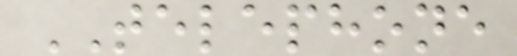TELEPHONE
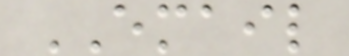EMAIL
